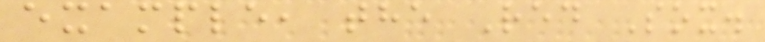example, the Red Sox.
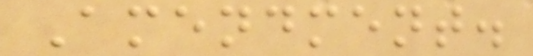Amendment.
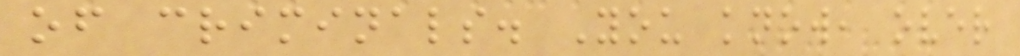of criminals. You know, over
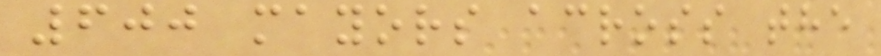600 mayors across the
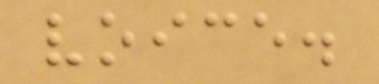voice.
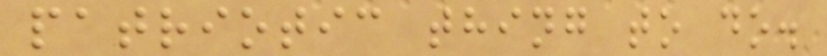patriotic thing to do.
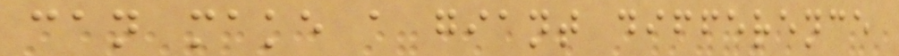can make a giant difference
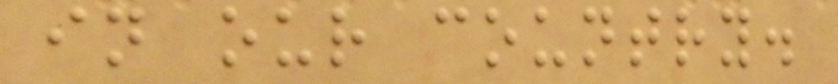in our country.
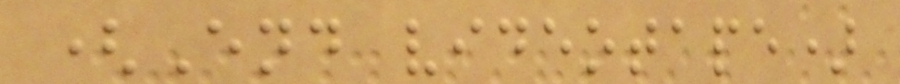(End videotape)
